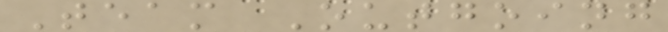Team Outgoing
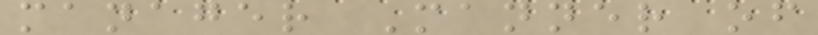manager Manner of
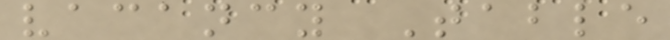vacancy Table
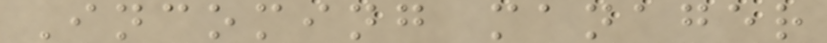Incoming manager
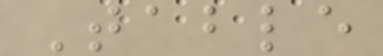Table
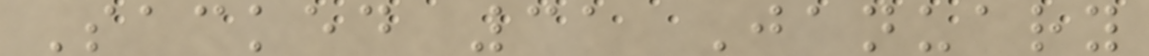Sacked 31 January
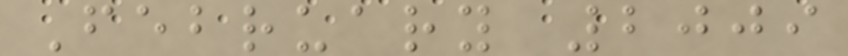February 2009
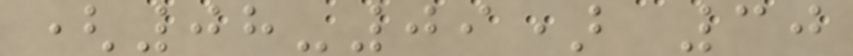(08-09) 30
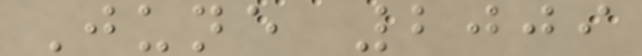June 2009
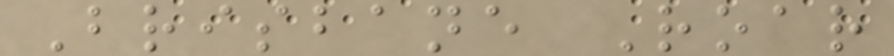Brisbane Roar
